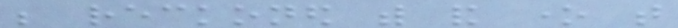be reckoned with and one that
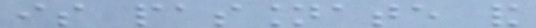is passionate and
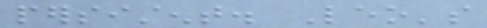persistent. Leo's
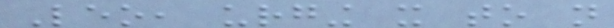Leo, urging it to not
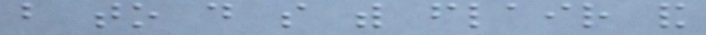but to do so with flair and
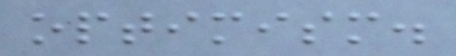optimism.
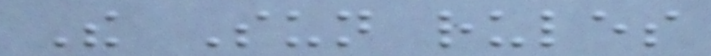The Sun rules
